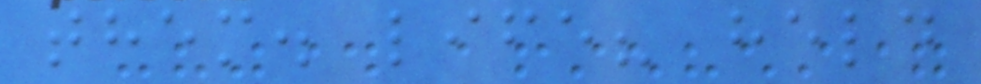them. life? held
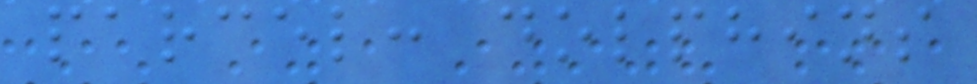parcel: dolphins
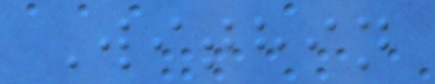Within
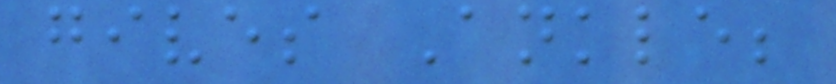gives Ankle;
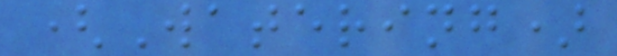(Watering)
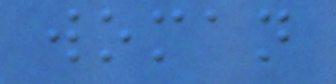woman
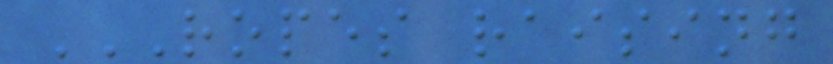ROPES RAISING
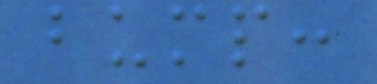bump:
